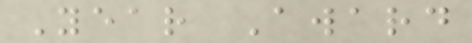Year Award
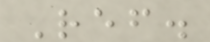Ref.
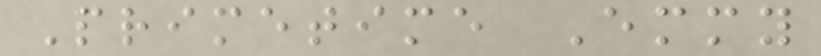Primetime Emmy
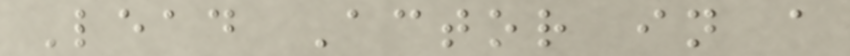Lead Actor in a
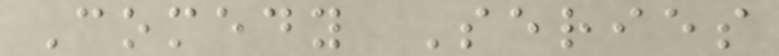Comedy Series
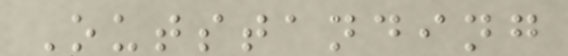Outstanding
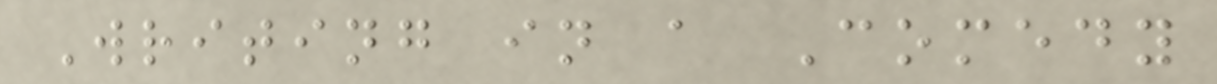Writing in a Comedy
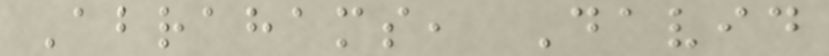Abrahams, David
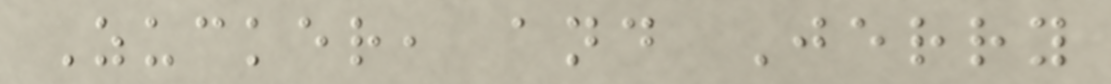Zucker, and Jerry
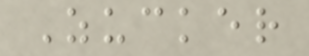Zucker
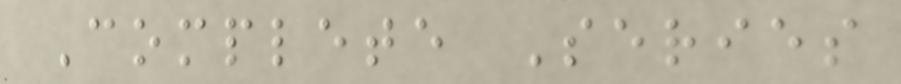Complete Series
